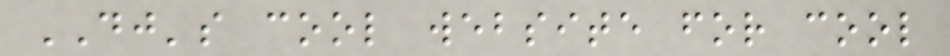DJ's cool website for cool
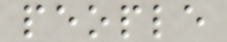people
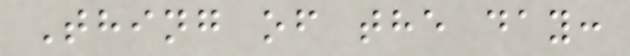Thing of the day:
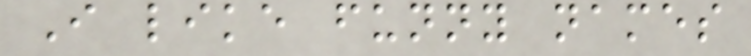I like funny names
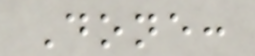Done:
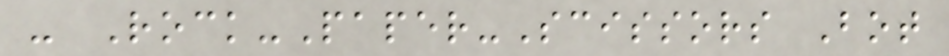- Rock-Paper-Scissors Bot
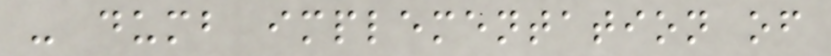- dumb implementation of
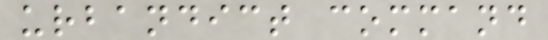urbandict command
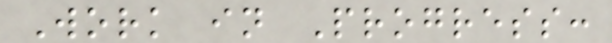Work in Progress:
